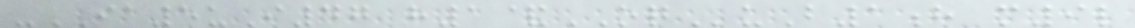-IA5uI47 h1&OQuB1h m9l
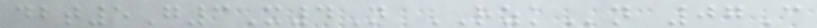dbt5G3X4N RZKn 07C
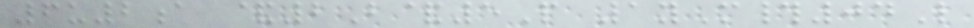6u2a &2B&5P 1yM#04L
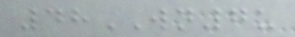48WN7u
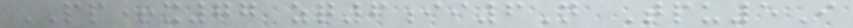PP+x77 zq6ii6N Tpu5I
